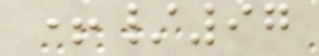+/97
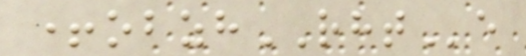+obzhRHTe
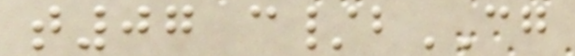t07 c/bCG
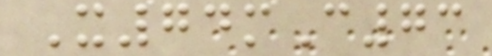X74mC73
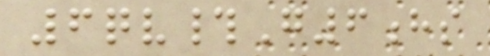6qv#G6hs
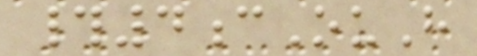#4cOuH
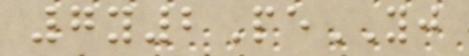7y2PeYJ
